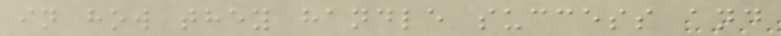in how they handle success and
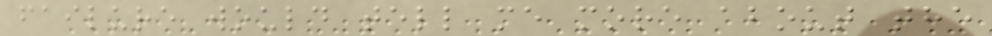failure would tell me more about the
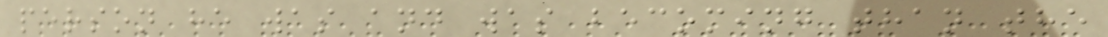person he was and was becoming than the
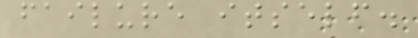failure itself.
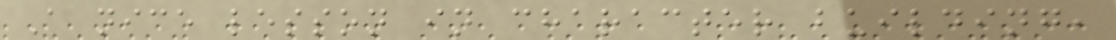A nice lesson in character building,
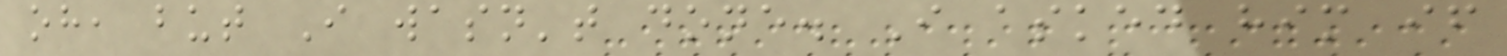oh, but I wasn't done. I asked him if
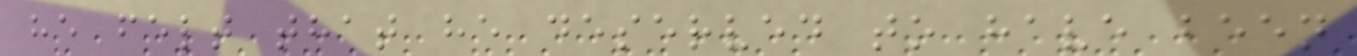he felt that he deserved to have been
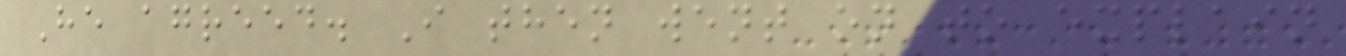He agreed. I then went on to explain
